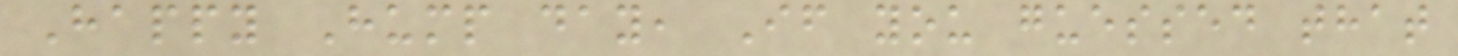Happy Hump day, If you guessed that
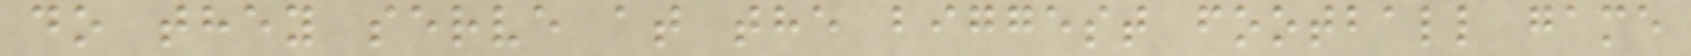do they serve at the biggest football game
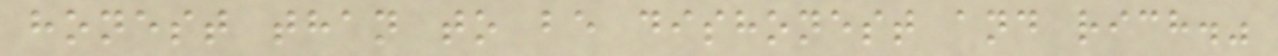honest than to be dishonest and rich."
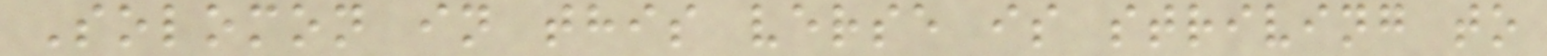Solomon in this verse is striving to
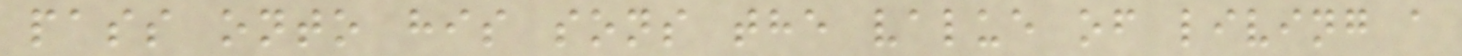pass onto his sons the value of living a
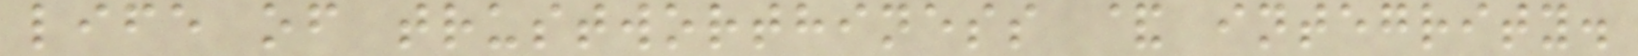life of trustworthiness & integrity.
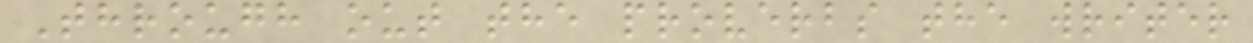Through out the proverbs the writer
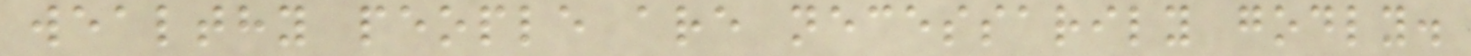wealthy people are necessarily godly.
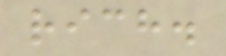rich.
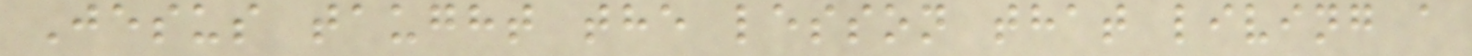Jesus taught the lesson that living a
